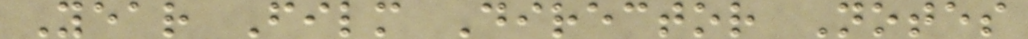Year Film Director Notes
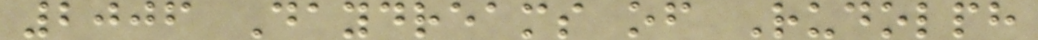2006 Daydreams of Rudolph
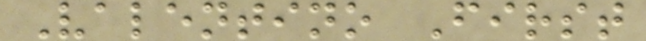Valentino First
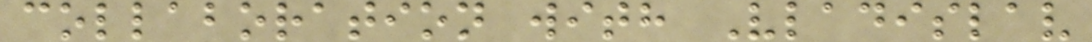collaboration with Vladislav
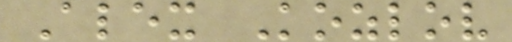Alex Kozlov
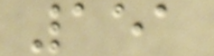151
